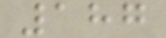187
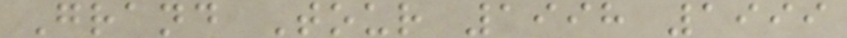Grand Tour 1998 1999
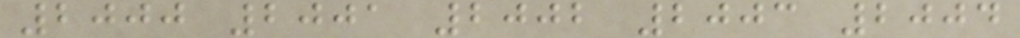2000 2001 2002 2003 2004
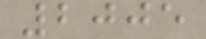2005
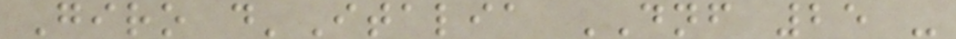Giro d'Italia DNF 25 -
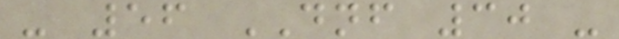- 56 DNF 30 -
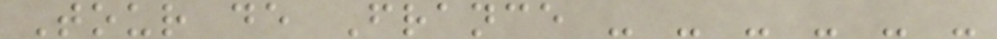Tour de France - - - - - -
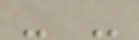- -
